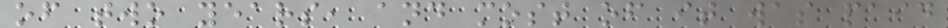of two years, and most of it was paid
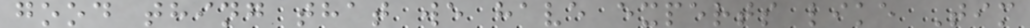good thing that we have experts like Tim
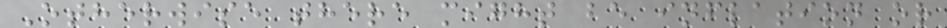Otherwise there might be inflation or
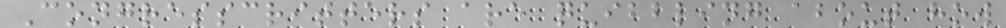Congresscritters are quibbling about how
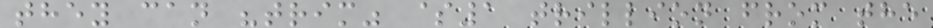they can "trim" $1 trillion from the
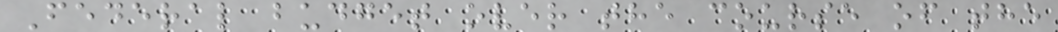Federal budget over the course of the
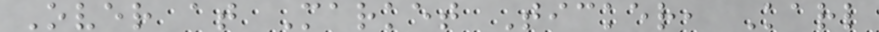Over at Market Ticker, Karl
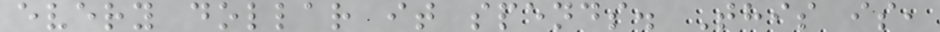every dollar it spends. This is,
